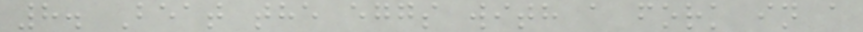8. Beat the eggs with a fork in a
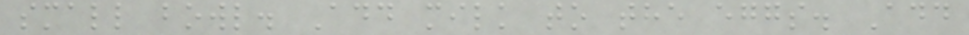small bowl. Add milk to the eggs. Add
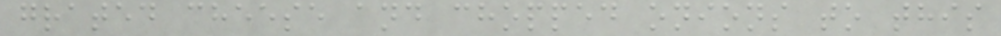grated cheese and chopped onions to this
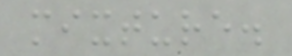mixture.
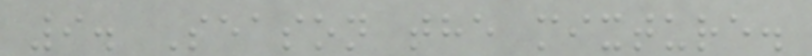9. Season the mixture.
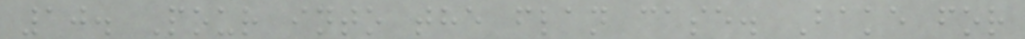10. Pour into the flan case. Bake for
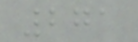271
